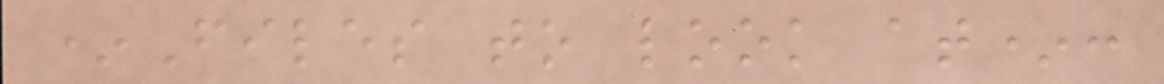*Files to look at*:
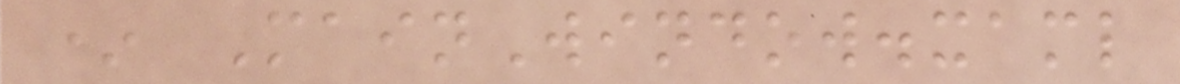* MainWindow.xaml
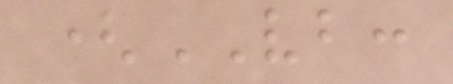(VB:
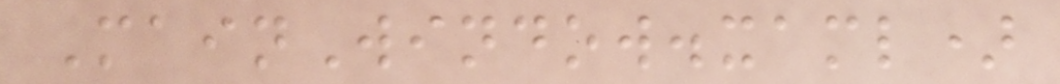MainWindow.xaml)
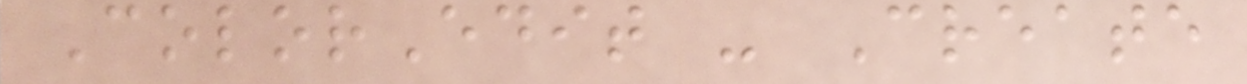ColorEdit - Create
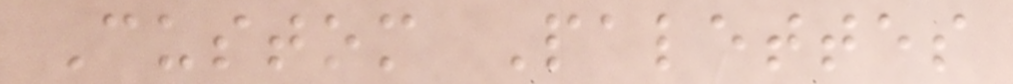Custom Palettes
